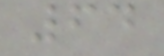64
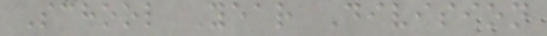School Year Division
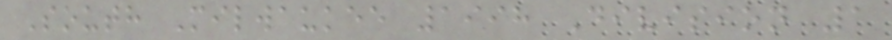South Milwaukee 1998 Division 1
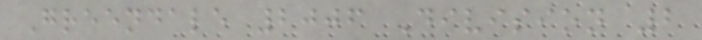Greendale 2006 Division 2
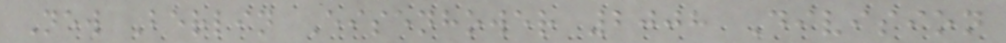New Berlin Eisenhower 2008 Division
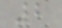2
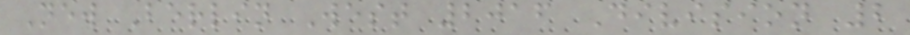New Berlin West 2016 Division 2
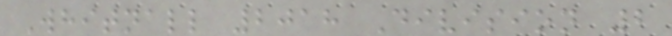Whitnall 2018 Division 2
